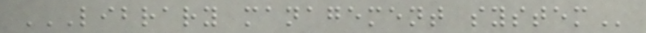LIBRARY MANAGEMENT SYSTEM
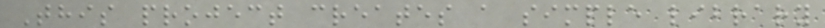This project creates a simple library
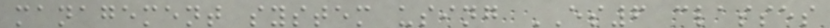management system using ES6 classes
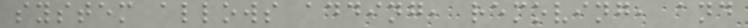system allows adding, removing, and
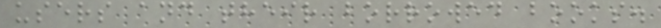users and their borrowed books.
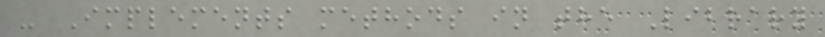- Implements methods in the Library
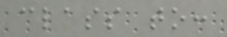class to:
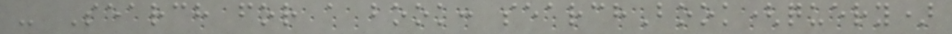- Search for a book: searchBook(query)
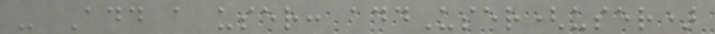- Add a user: addUser(user)
